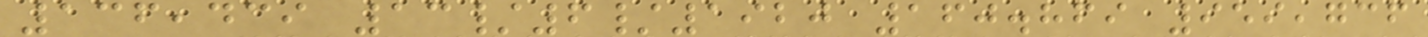136,439 13/6/1920 160.869 959,736
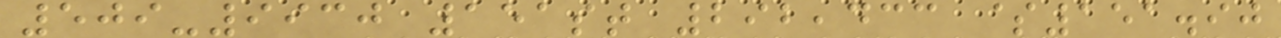509-9930 151st 292,433 $151.90
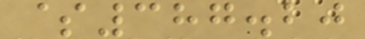$387.20
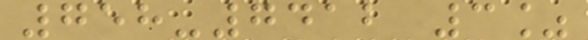758-7412 3%
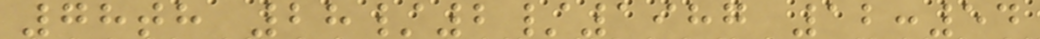78th 28/2/1987 12:54
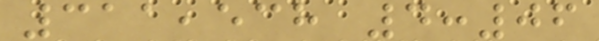311,538 4:06
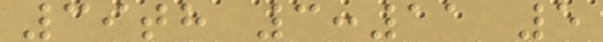39th 3:11 5
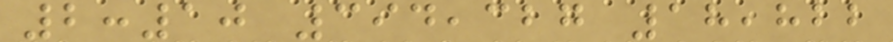2:10 394,327 18,822
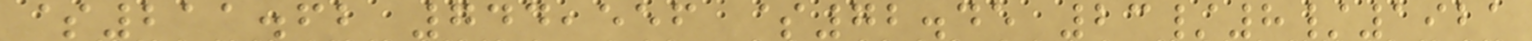$211.62 744,556 $72.45 23/8/1921
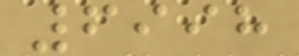6998
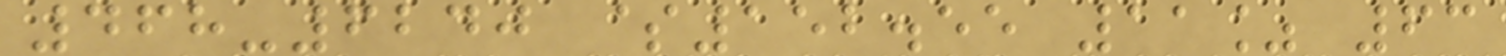468-6240 $152.55 11% 63
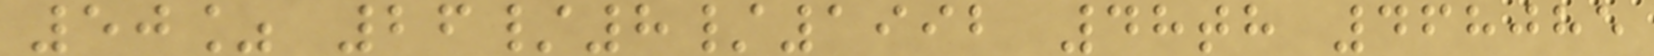50% 26/8/1992 48th 468085
